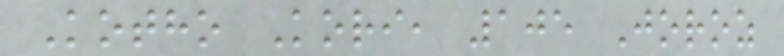Kotho Kori, 105 Joroz
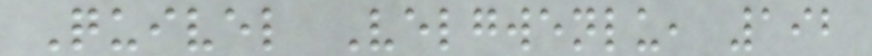Quivel Velgwenlu, 192
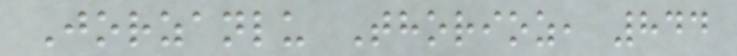Jorzanlu Thorioz, 844
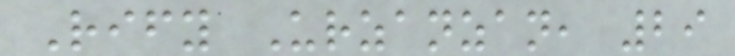Rify Urzanzan, 29
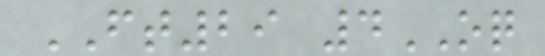FT29 4OQ
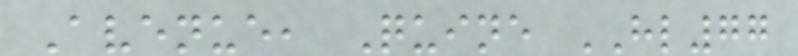Avenue, Quine HL77
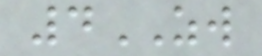4ZW
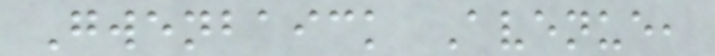Gwenbaick Avenue,
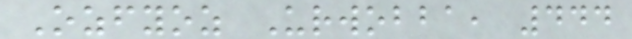Ozfyoz Urwobba, 444
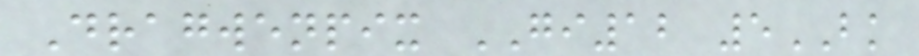Dragwenpix GI12 5BK
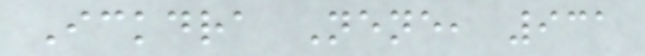Ickdra Nene, 931
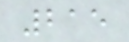215
